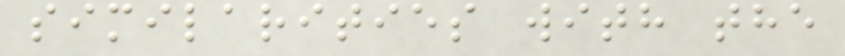similarities with the
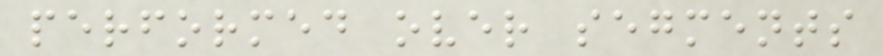performed over segments
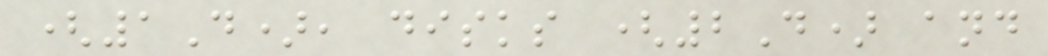(1D), disks (2D) and
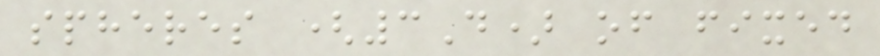spheres (3D) of fixed
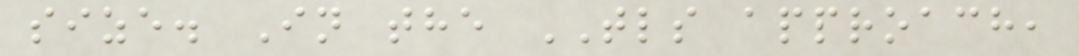size. In the TLS approach,
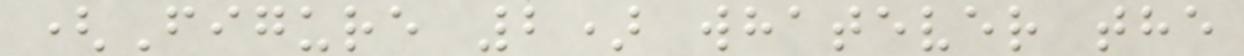(Figure 2) whatever the
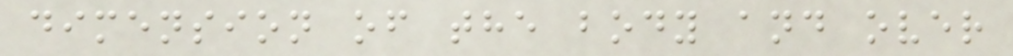dimension of the body and over
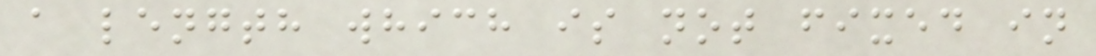a length which is not fixed in
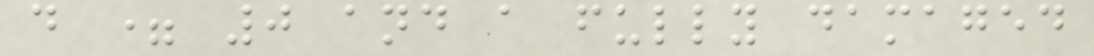d = 0 and a fully damaged
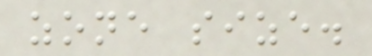zone size.
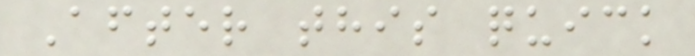After this quick
